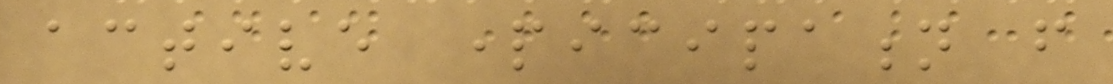active participation from
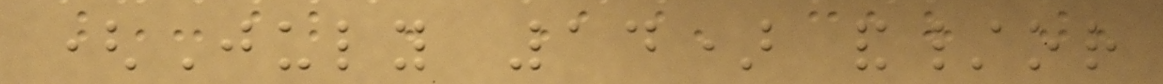(July 14) and/or
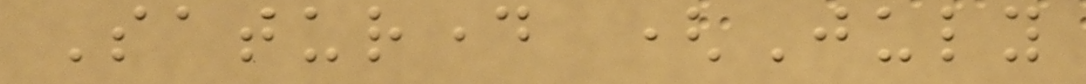Saturday (July
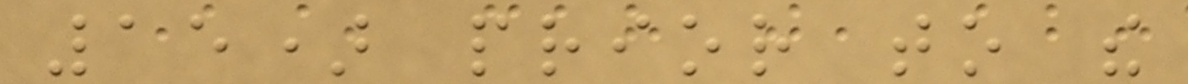15) prior to the
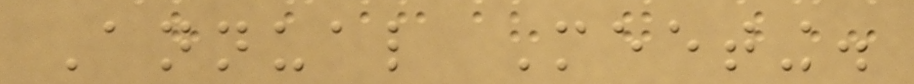Annual Meeting.
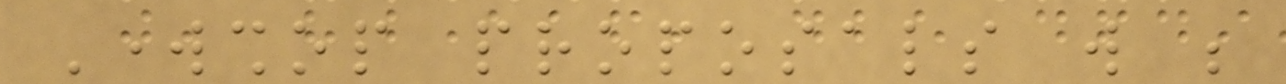Workshop proposals will be
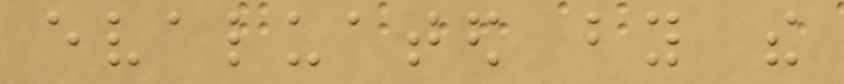evaluated by the
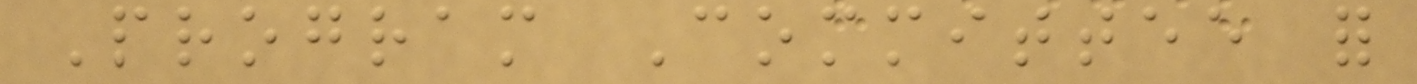Program Committee for
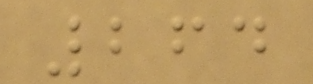264
